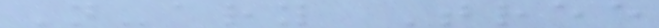N-ary Tree
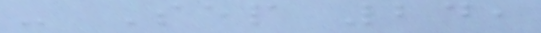- Sep 24,
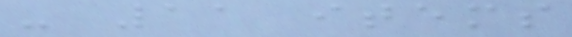- 11 items
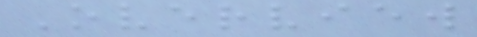Overview
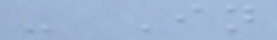- In
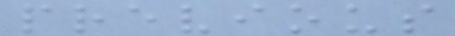previous
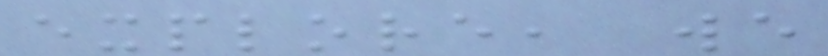explore, we
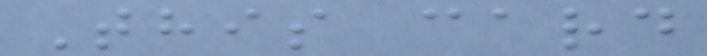This card
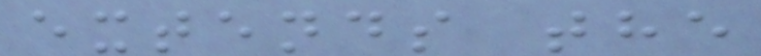extends the
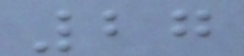27
